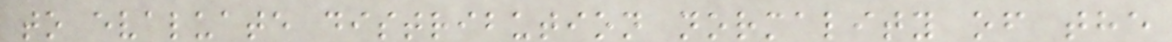to evaluate distribution normality of the
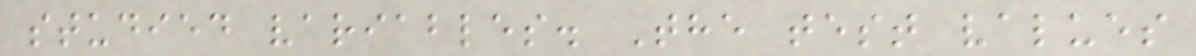studied variables. The test values
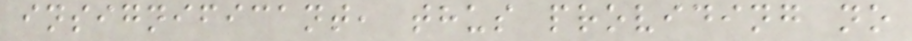insignificant, thus providing no
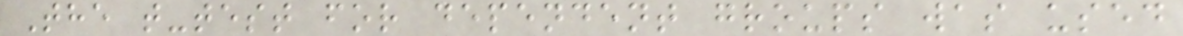The t-test for dependent groups was used
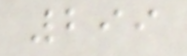299
